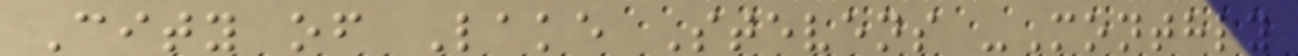City of Lake Stevens -Monthly
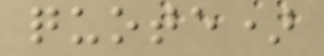quote)
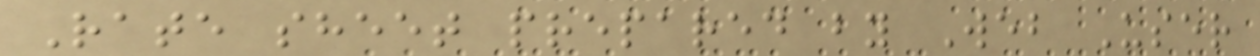Rate sheet prepared by Web User
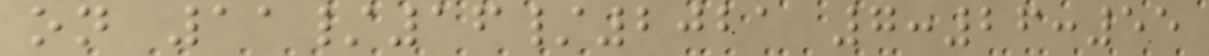on 11/16/2021 7:26:55
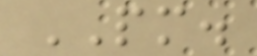PM.
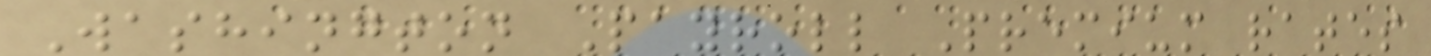Washington Payroll Premium rates
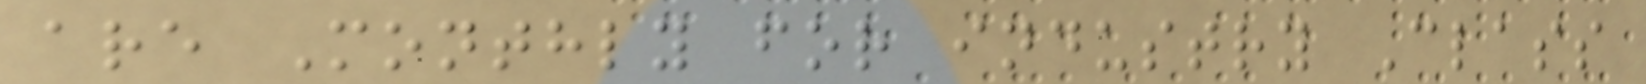are Monthly for industry Class
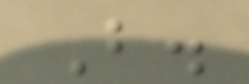B.
